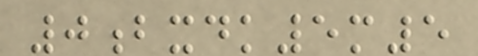0bxdk5m5
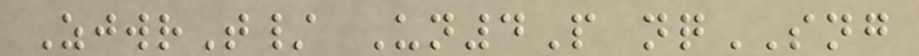ZjwrT/ Un4P nqSNG
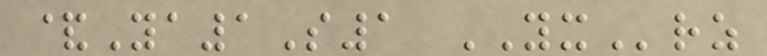&Ya1S1 YXrz
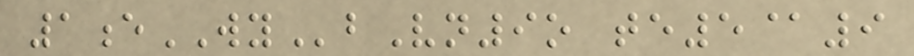1eWYbVn9o te5@9
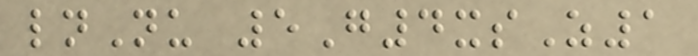lnNu 5G4xsZ1
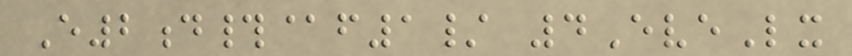E2d#@f1/ 4EveLx
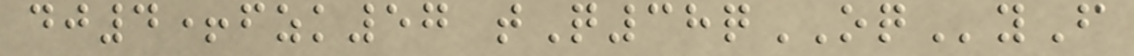dj4+fzk57 tQ38qOQyF
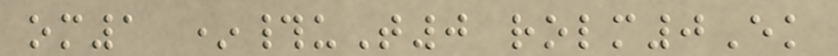om1 *#uT0 rolm0Ek
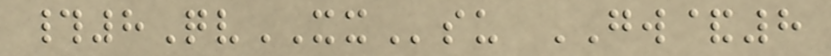#8QvXXsu GW&8
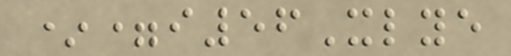*=i56Xlye
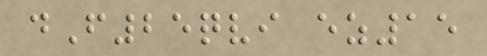dF25qvi ez15
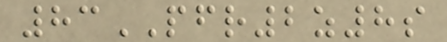83PFR2z8s
